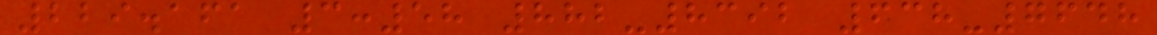229.161 3:58 882-8392 638-7648
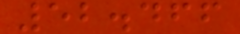52.466
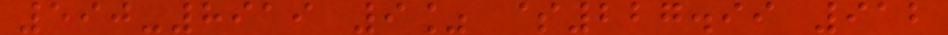590-8919 9% $227.99 912
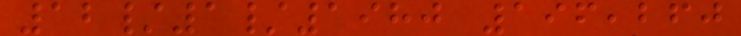12/1/1980 196,260
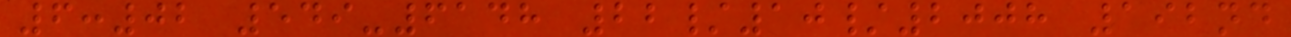6:02 549-6148 22/10/2008 192nd
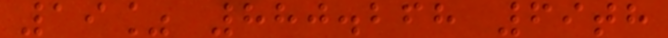19% 880.268 69th
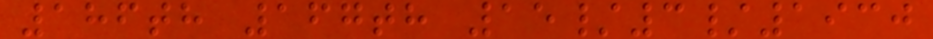186th 167th 15/3/1930
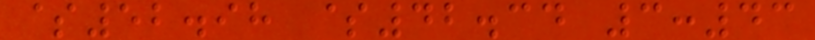$52.98 $42.34 3:43
